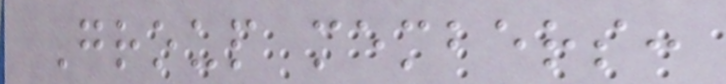Group members:
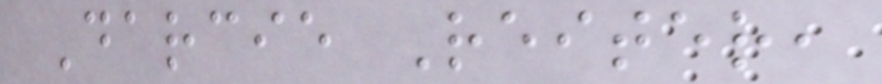Darcie Reiter,
